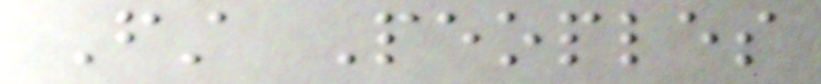First Peoples
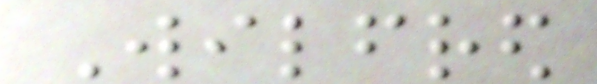Wilfred
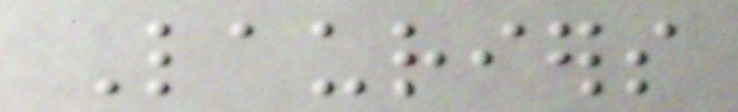Lauriers
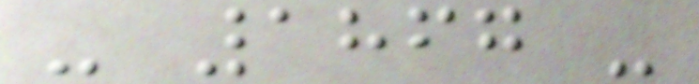- 1867 -
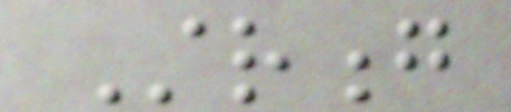Strong
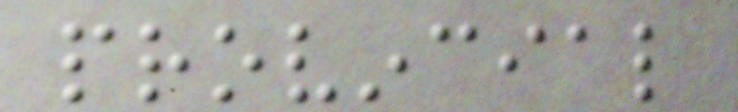provincial
